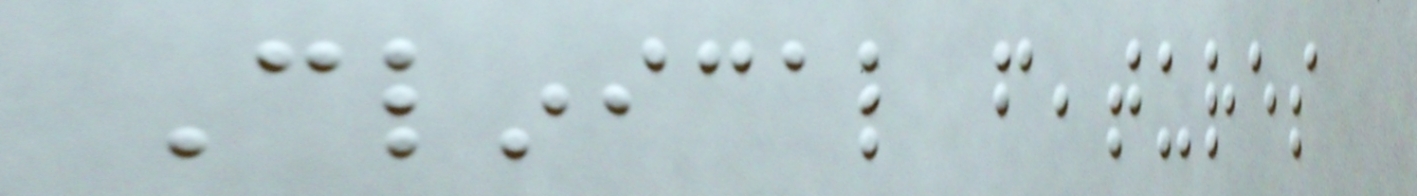Clinical features
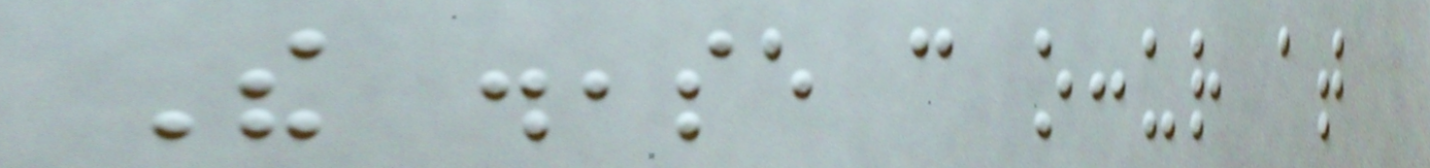The disease can occur at
